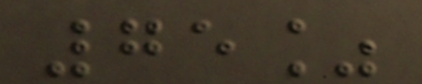75%
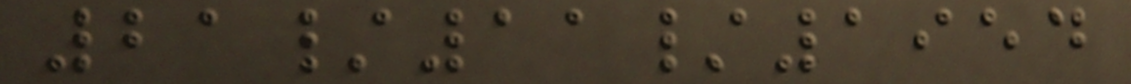21/11/1954
